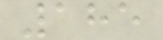185
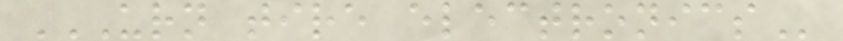URN TIRE ELECTRONICS
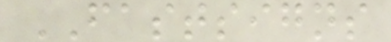FASTSIGNS
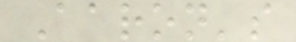Aaron's
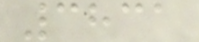3831
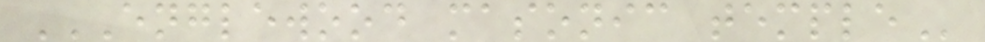ENGLEWOOD MASONIC TEMPLE
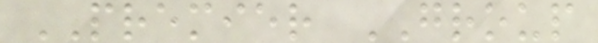PREMIER GROUP
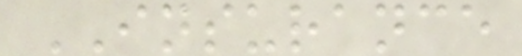INSURANCE
